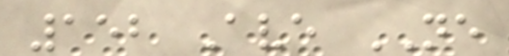152 Ave NE
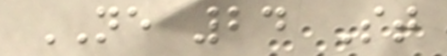NE 24 St
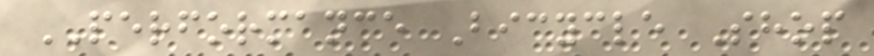PERFORMANCE Bicycle Shop
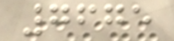7675
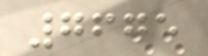7675
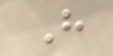H
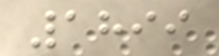1899
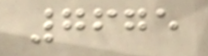7675
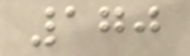170
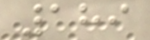189
